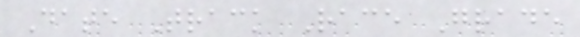Date Track Race Grade
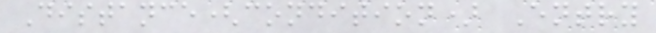Distance(condition) Entry
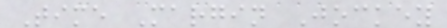Time Margin Jockey
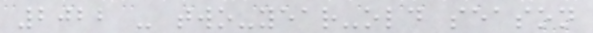2022 - two-year-old season
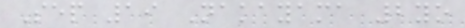Sep 19 Nakayama 2yo
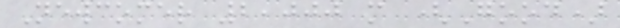Newcomer 2,000 m (Good)
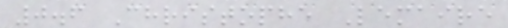0.6 Christophe Lemaire
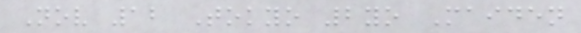Nov 12 Tokyo 2yo Maiden
